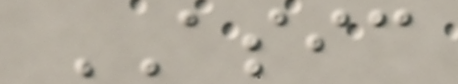ASIC
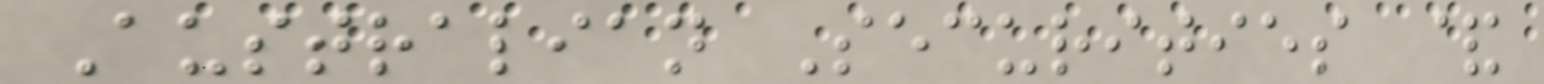Australian Securities &
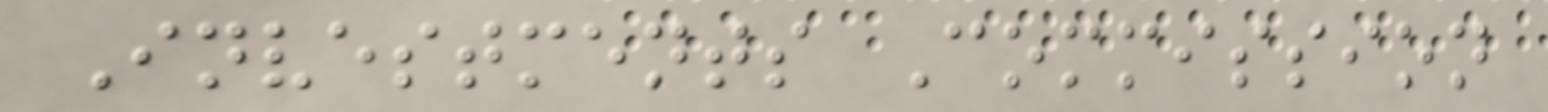Investments Commission
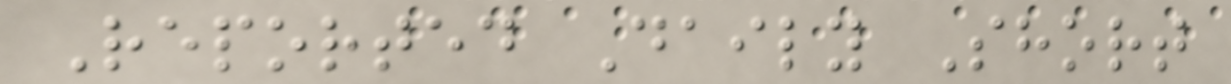Reported Daily Short
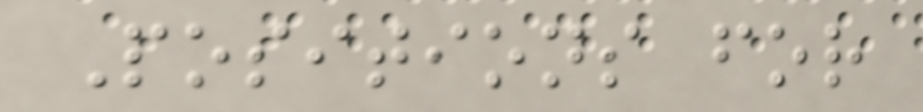Positions for
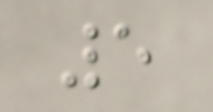5
